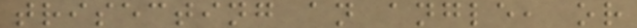trisecting an angle, or
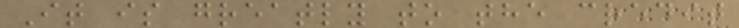It is greatly to the credit
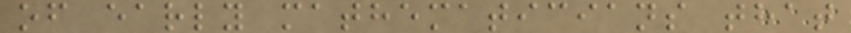of early mathematicians that
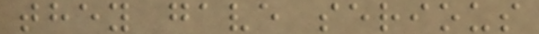they gave serious
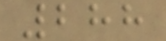288
